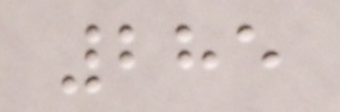285
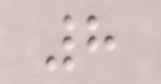8
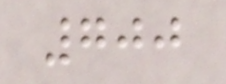700
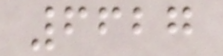6627
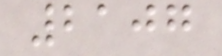2107
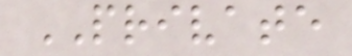PRIVATE
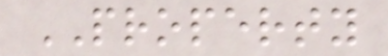PROPERTY
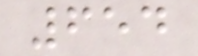654
